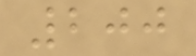200
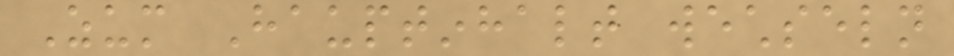Zum Hauptinhalt wechseln
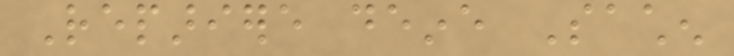Repariere deine Sachen
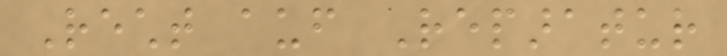Recht auf Reparatur
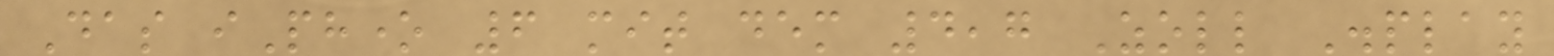Das iPhone 6 mit dem 4,7 Zoll Display
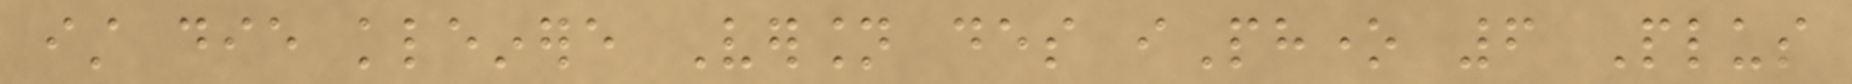ist die kleinere Version des iPhone 6 Plus
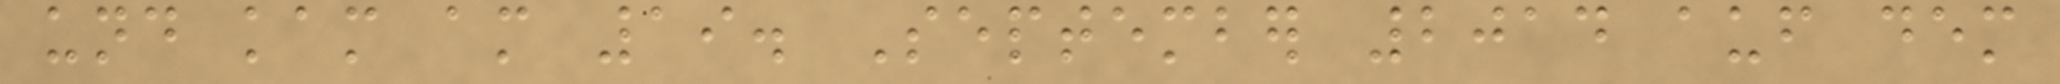und kam am 19. September 2014 auf dem
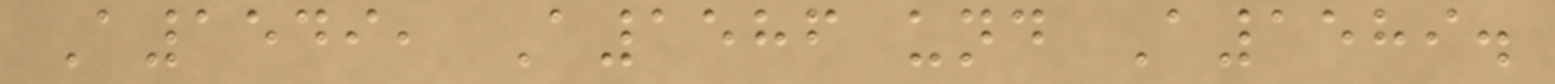A1549, A1586 und A1589.
